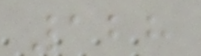128
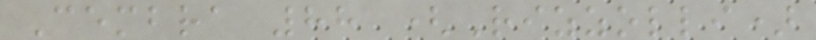Cembra 88 (Rizzolli)
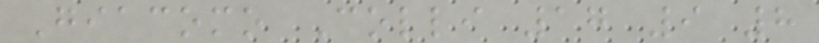Giacomo Colli 17 9 8
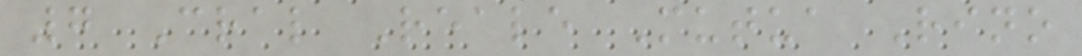7 Cral Reale Mutua Rino
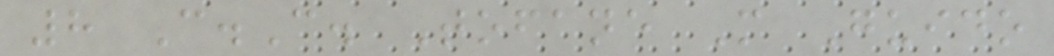8 C.C. Tofane M Guido
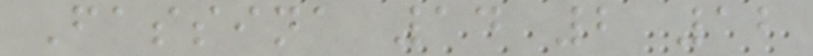Fassina 14 2 12
